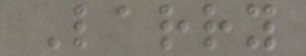Larry
